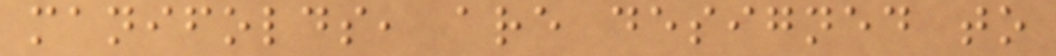manifolds, are designed to
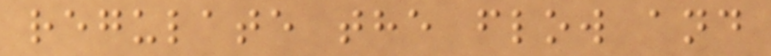regulate the flow and
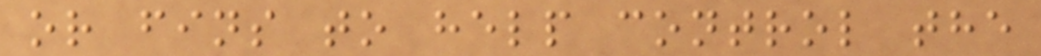or fins to help control the
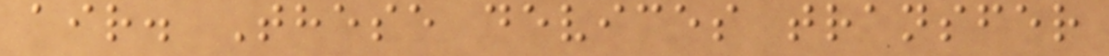air. These devices transfer
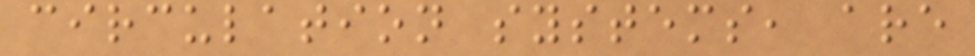circulation systems, are
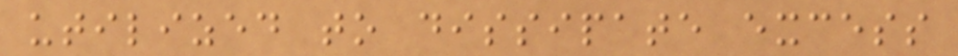utilized to dissipate excess
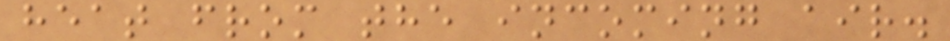heat from the incoming air.
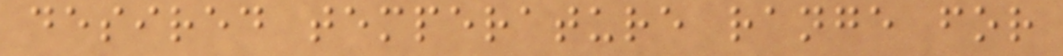desired temperature range for
